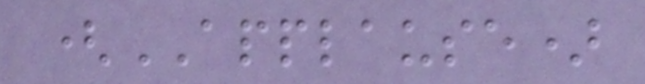(APPLAUSE)
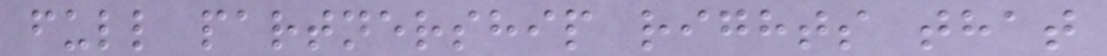full partnership rights that
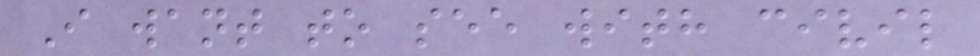I want to see with civil
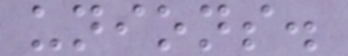unions.
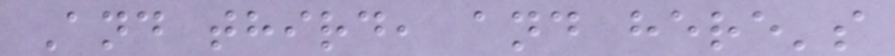And third, and here's
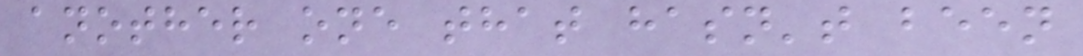another one that hasn't been
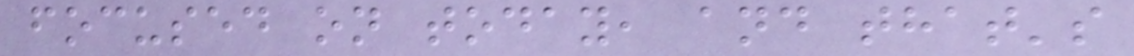focused on today, and that's
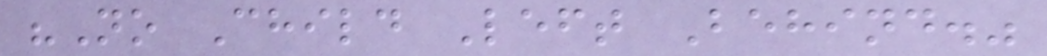"No Child Left Behind."
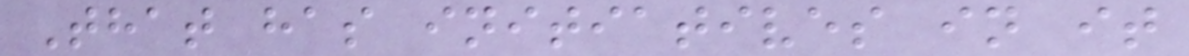That has initiatives in it
